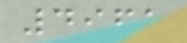4961
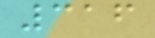316
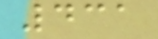431
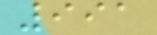991
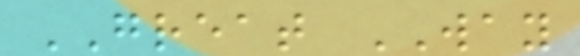GREAT WAY
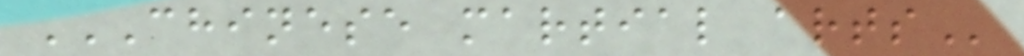CHINESE MARTIAL ARTS
